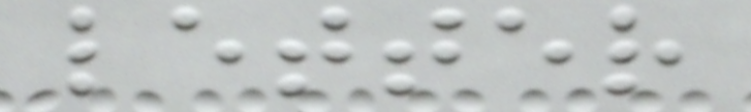letter
